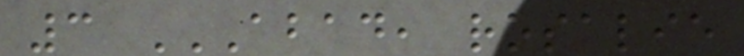3 ABAD, ROSALIE
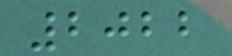2022
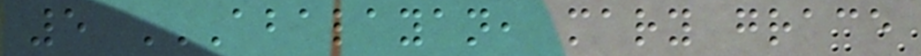5 ABALAYAN, MARY GRACE
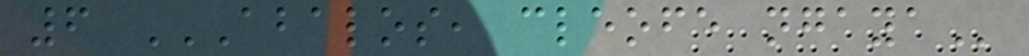6 ABALOS, CLEOFE NGAYA
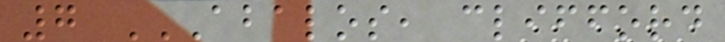7 ABALOS, CLIFFORD
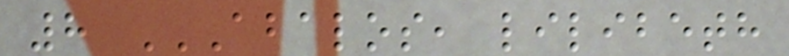8 ABALOS, LILIBETH
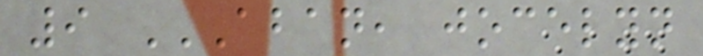9 ABAN, JOCELYN
